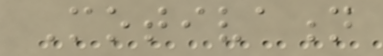Motivation
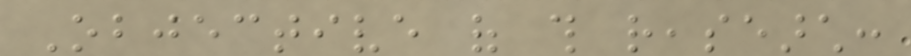Objective of this reasearch:
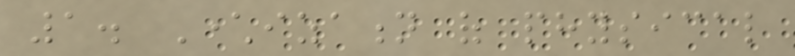1. Characterization of physical
